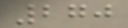270
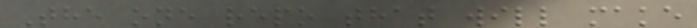The one repo that will make
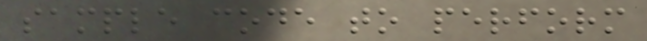sample code to perform
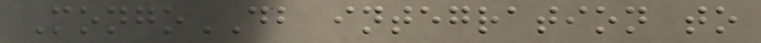MongoDB integration to
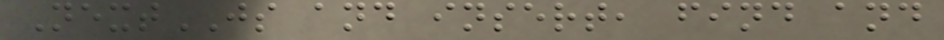NextJS and insert, find and
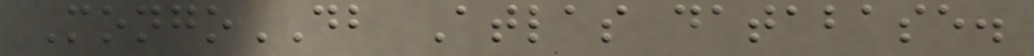MongoDB Atlas database.
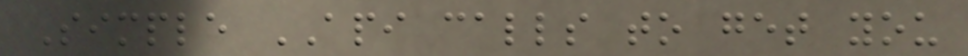Simple API calls to get you
